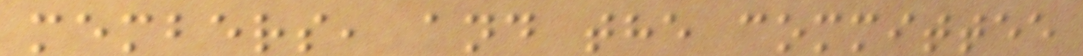members, and the committee
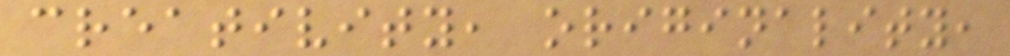creativity, originality,
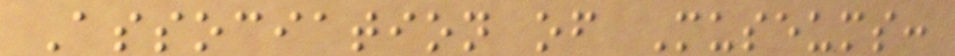Association of Museums:
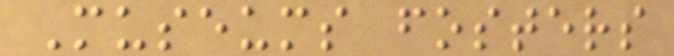Museums fosters
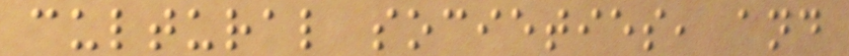cultural societies, and
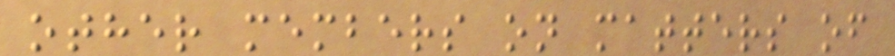other members on matters of
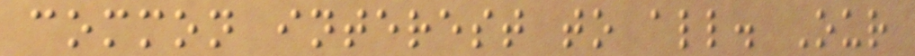common interest to all. Our
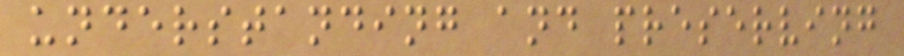understanding and preserving
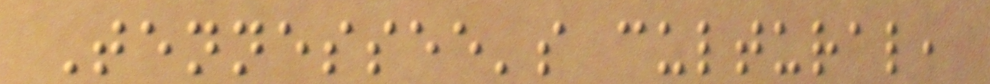Tennessee's cultural,
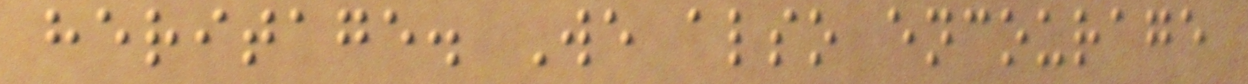heritage. We also encourage
